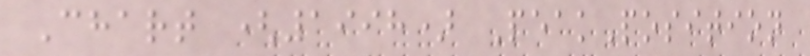Chart (1998) PeakPosition
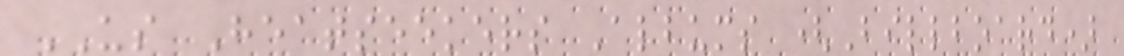US Heatseekers Albums (Billboard)
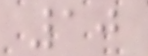10
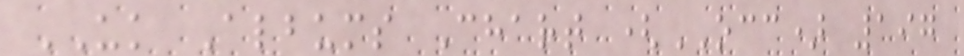UK Albums Chart (OCC) 197
